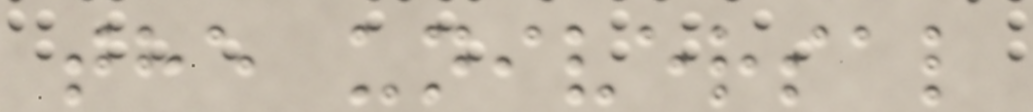the universal
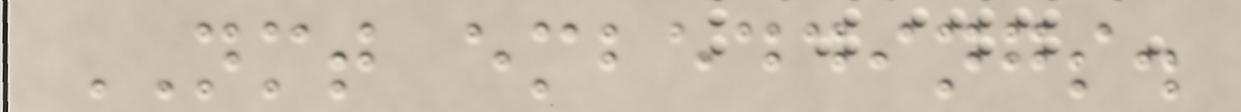NMT embeddings.
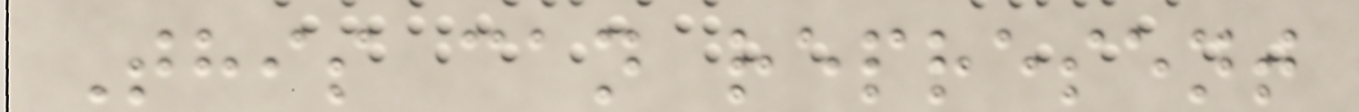This can represent
